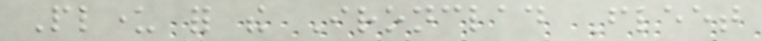Plunder for the Ironclad Fleet
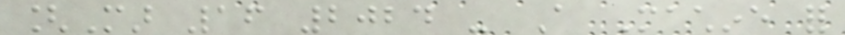[Mar 16 2024 - A Machine for
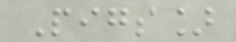Pigs]
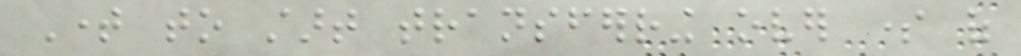Time to start transferring over some of
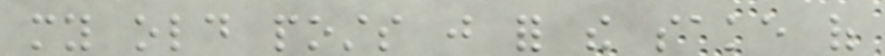my old posts just for the sake of
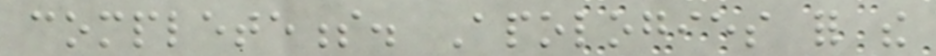completeness. Apologies for the
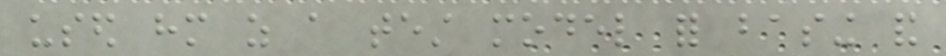used him as a test model for basing and
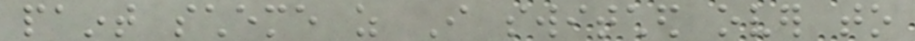paint scheme as I switched over to
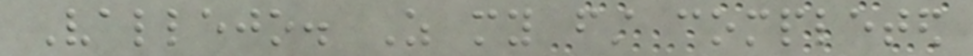Vallejo. As my first completed
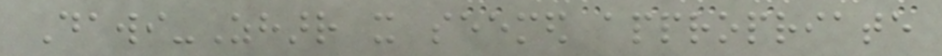Dawi-Zharr it seemed appropriate
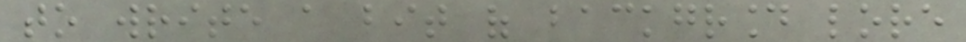to write a bit of background lore
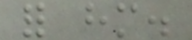for him.
